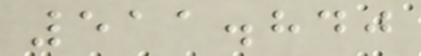511.840
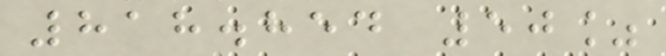818.854 50%
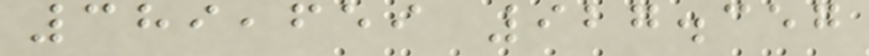389,659 927.357
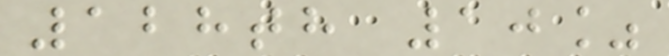128th 10%
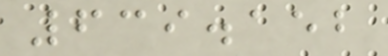639.152
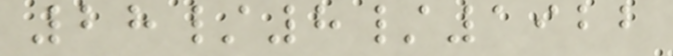28/8/1922
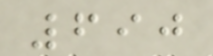690
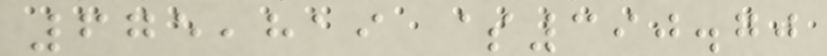675,819 $390.70
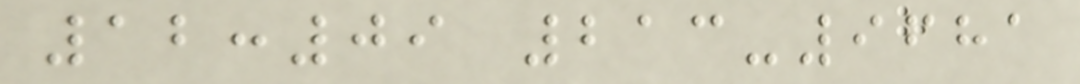12:09 213-9681
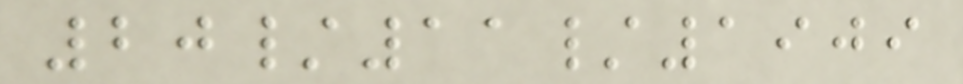20/11/1909
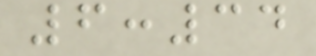6:34
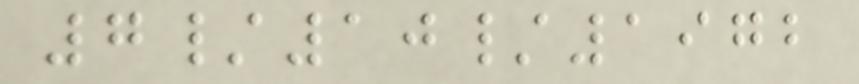7/10/1972
